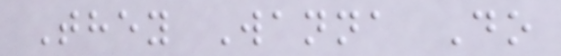They Wanna Do
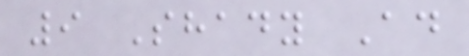9 Shady Ad
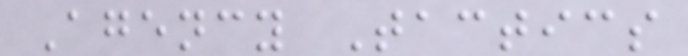Agency Tactics
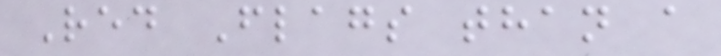Red Flags than a
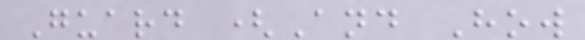Guard (And How
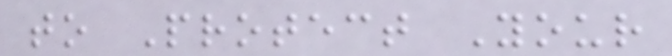to Protect Your
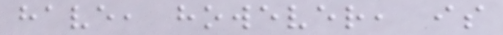have, however, is
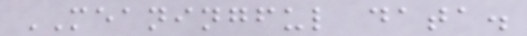MEANINGFUL data.
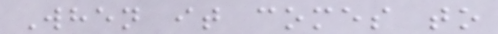When it comes to
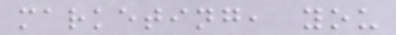marketing, you
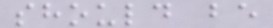should be
